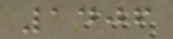1406
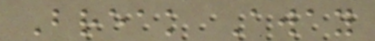Break Away
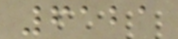6121
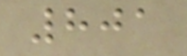801
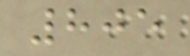805
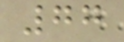77
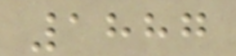1887
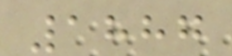1887
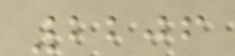2206
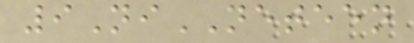9NiNETEEN
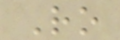Ro
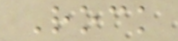Rock
